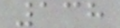138
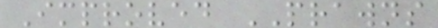Improved PRAWNS
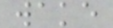wake
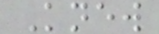Knew
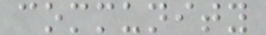community
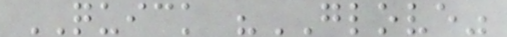QUICK "GLOVE"
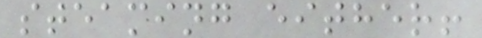steaming either!
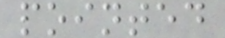pointed
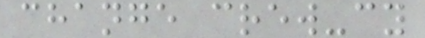change crew-cy
